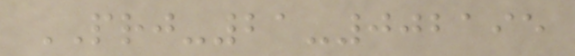PRJ-21-002195
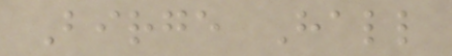Birge Hall
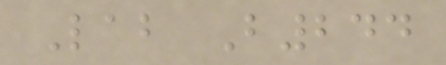Lab B244
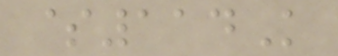$114K
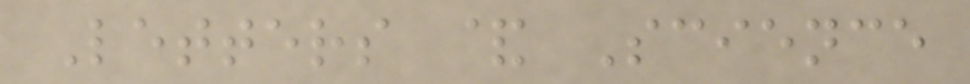Letters & Science
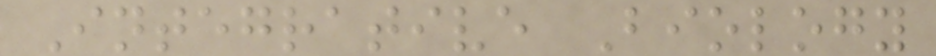Integrative Biology
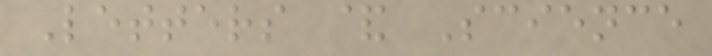Letters & Science
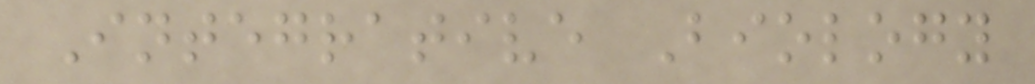Integrative Biology
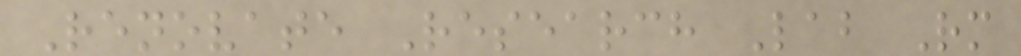Renovate Research Lab Rm
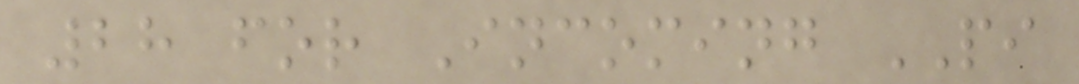28 for Incoming PI
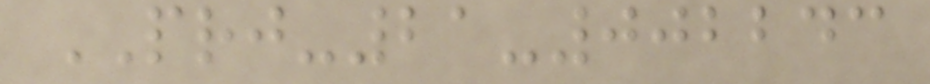PRJ-21-002243
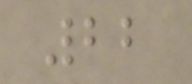22
